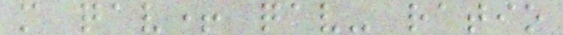m qav+ qav- ratio
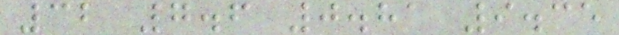32 7.6 0.81 9.35
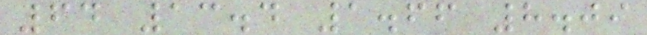64 13.4 1.66 8.09
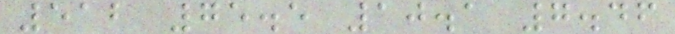512 75.5 10.1 7.46
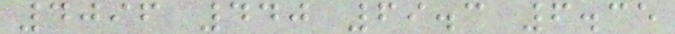4096 440 69.3 6.35
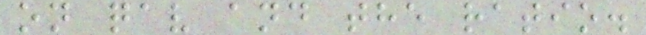on qav and the ratio.
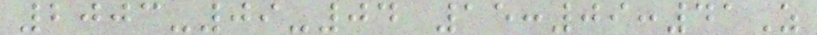2003-09-04 15:09:41Z
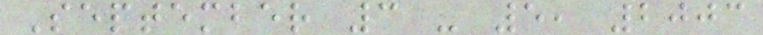September 3 - 5, 2003
